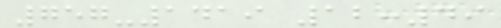757-1419 12:49
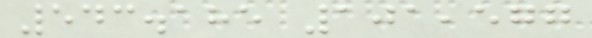543.185 101,577
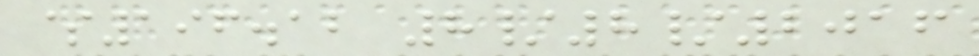$196.12 8/8/2016
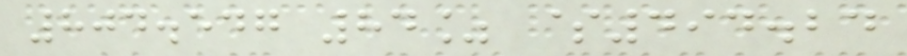804.547 84% $494.24
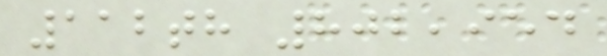112th 802,954
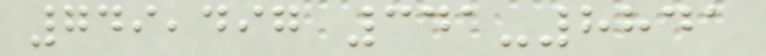749,497 341-8841
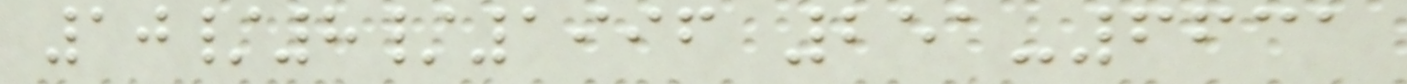10/8/1996 251-6631
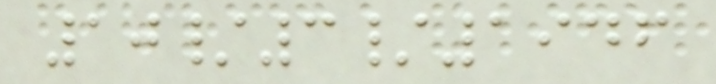10/3/1946
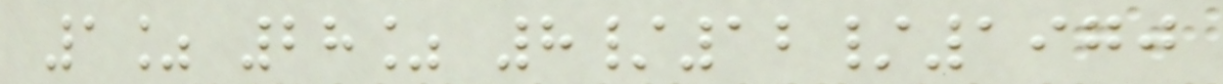1% 28% 8/12/1970
